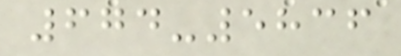674-5836
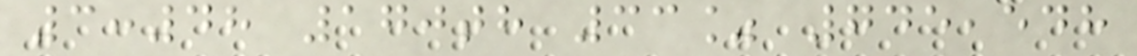3:48 170th 33% 745,548
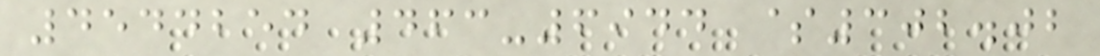4544254 463-6944 $302.02
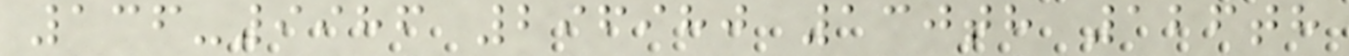136-9986 296980 130th 126th
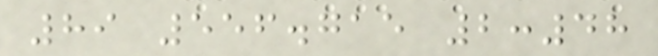89 556.715 2:48
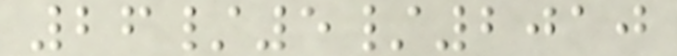26/5/2010
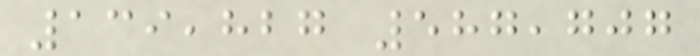139,827 587,707
